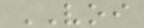VOI
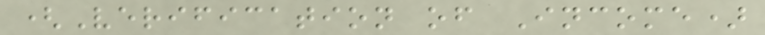(Verification of Income)
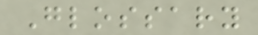Glossary
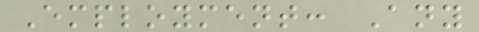Employment: Any
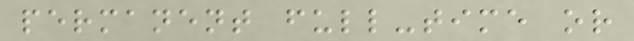permanent full-time or
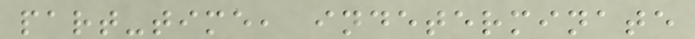part-time, indeterminate
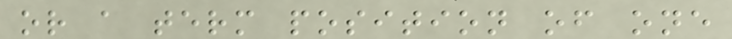or a term position of one
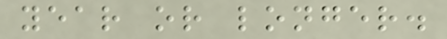year or longer.
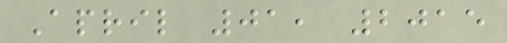April 01, 2015
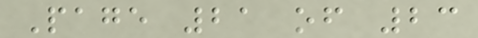Page 21 of 23
